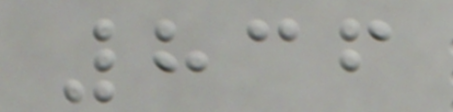836
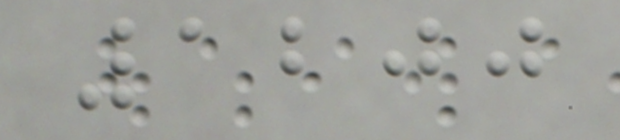1200
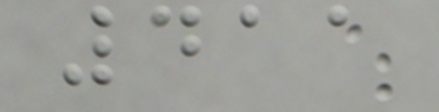411
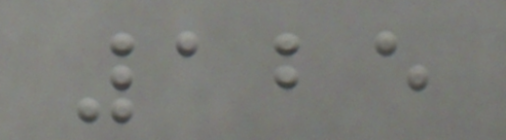125
